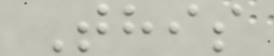This
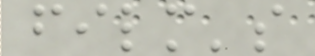film's
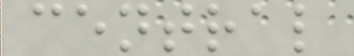central
